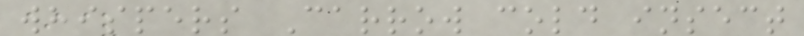whispers Carrow cold insect
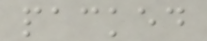packed
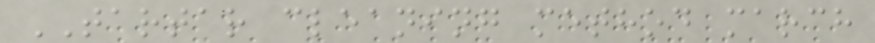TARTAR cleaning method march
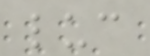luc
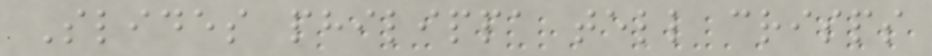Slides philippa tell crisps
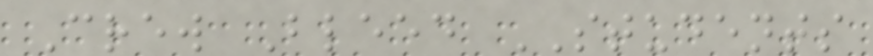Crew Bleed STUDENTS
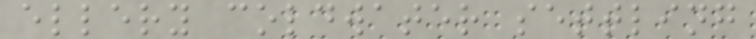ellery coldwater settling
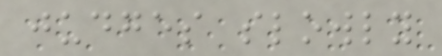judges slowly
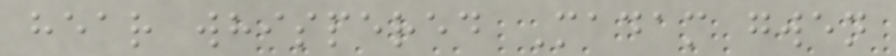hear whispered Madam gwen
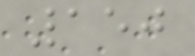150
